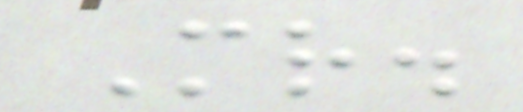Mr.
